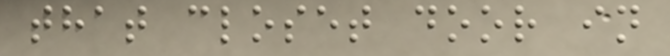that closet door in
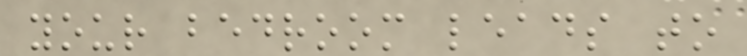your bedroom leads to
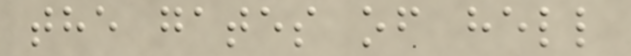the gates of hell
